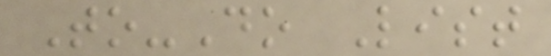To-Do List
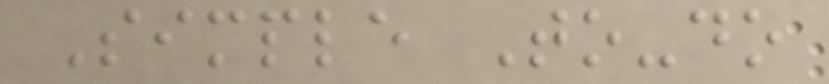Simple To-do
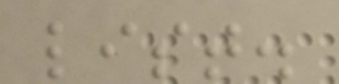list.
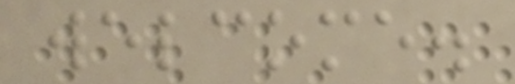welcome.
